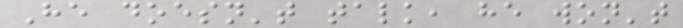He doesn't talk, he won't
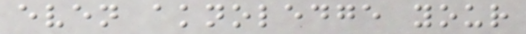even aknoledge your
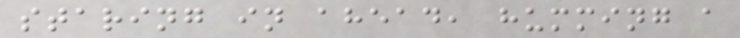staring in ahead, humming a
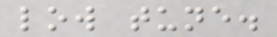low tune.
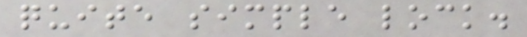quite simple lock.
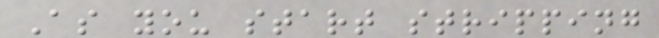As you start stripping
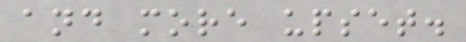and more upset.
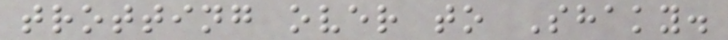trotting over to Shaky.
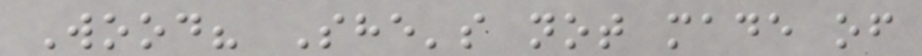Wood? She's not made of
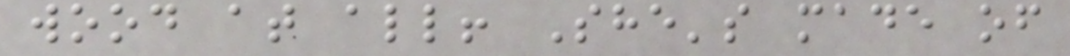wood at all! She's made of
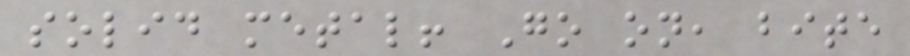solid metal! Go on, bite
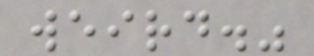weird."
